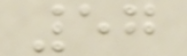57
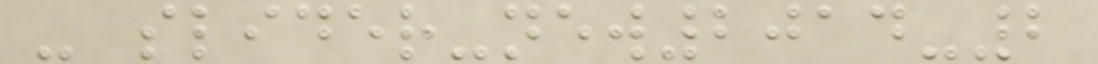- slider-new2014-2
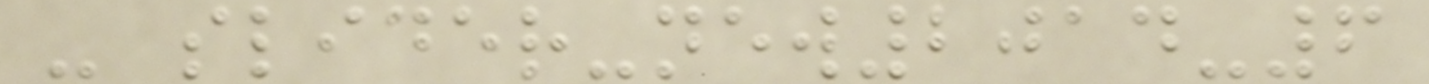- slider-new2014-6
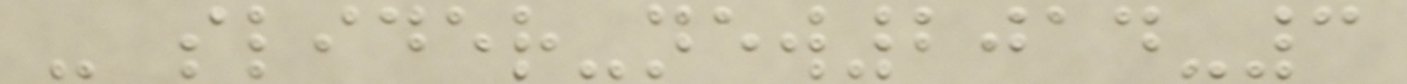- slider-new2014-3
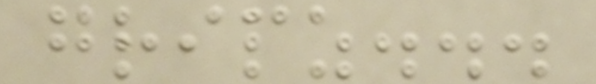gripz...
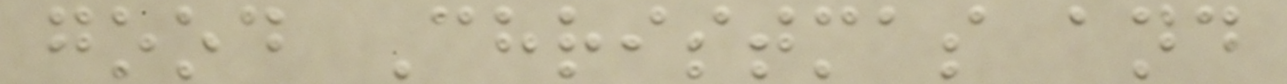good Christmas and
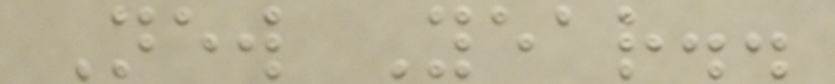New Year..
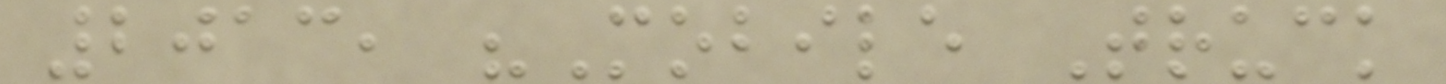2013, "Mobile Truck
